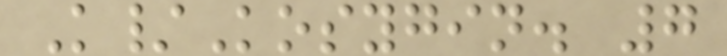K/Kosygin. 7
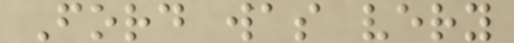Ford was very
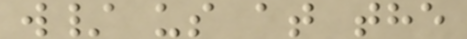w/ us at the
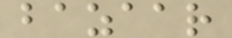bazaar
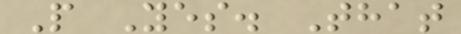P Yes. That
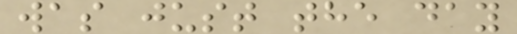was just the day
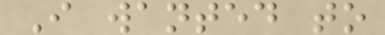I wanted to
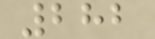282
